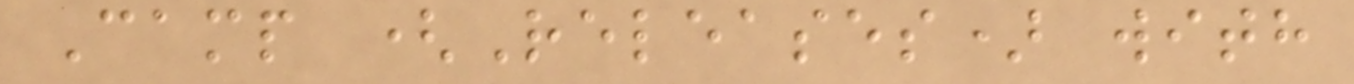Camp (Releases) with
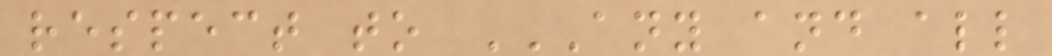respect to ANY AND ALL
